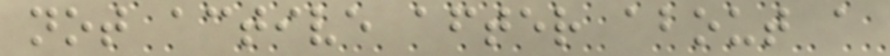not active after about a
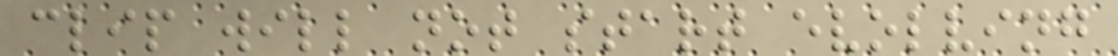clip will not start evolving
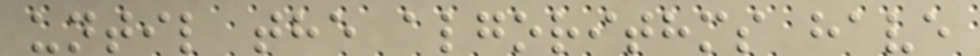until the algorithms have
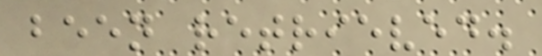been retrieved.
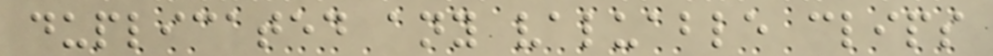duplicated any valuable clips
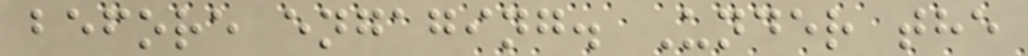before engaging. Under the
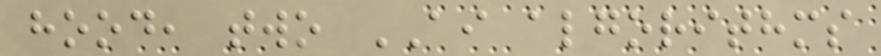hood, two AI algorithms
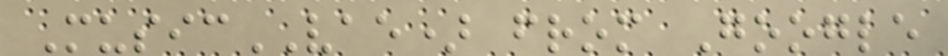MusicVAE) from Google
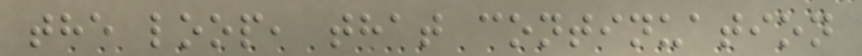the loop, that continuation
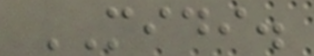MIDI.
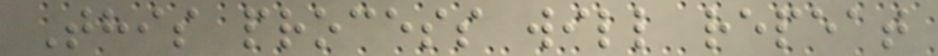This process will repeat
